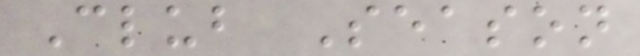Club Season
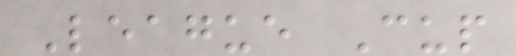League Cup
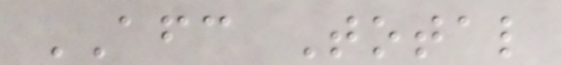AFC Total
